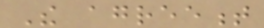The agreement
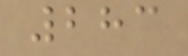283
